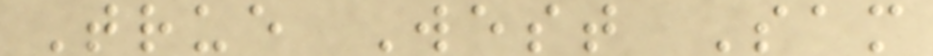True West Sam
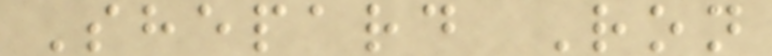Shepard Ron
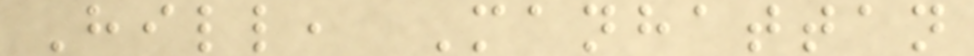Hill, Manhattan
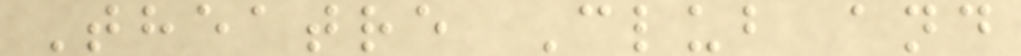Theatre Club and
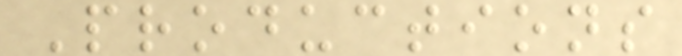Productions
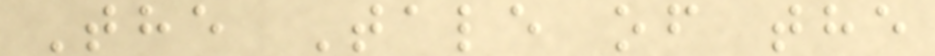The Tale of the
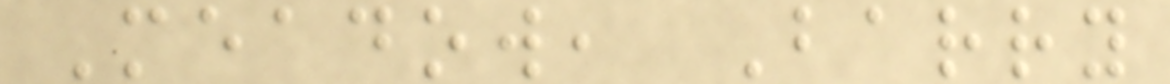Meadow, Barry
